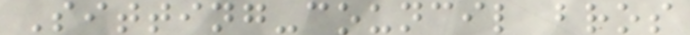Sitting-council bros
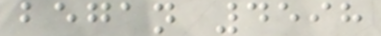began 4598
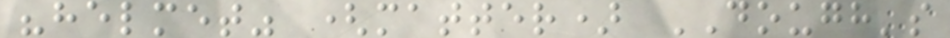"helmet" (matter) DOUGH's
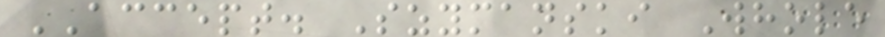ACCEPT. Szymanski Whole
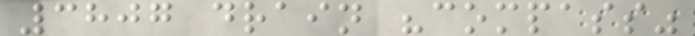3807 drain "compass"
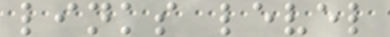links level
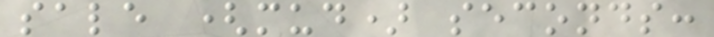sale (mud) seconds:
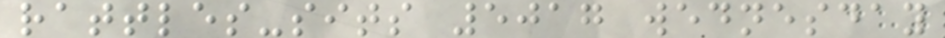rattles-sits 5017 wednesday
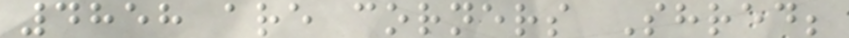4858 are corners Shred;
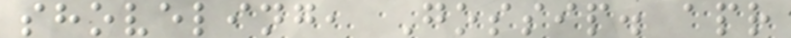shoveling, Gossip. apr
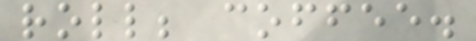roll; coffee.
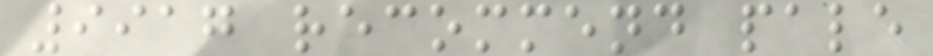9917 recommend pale
